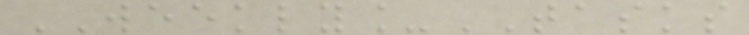WEEKLY_TASKS
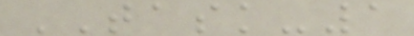TASK-1
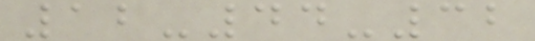12-44-32
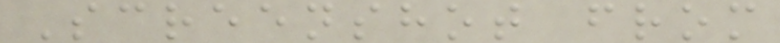Screenshot from
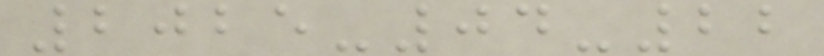2025-04-22
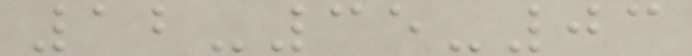12-35-03
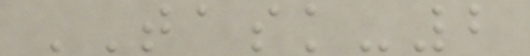TASK-2
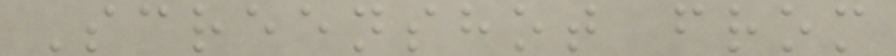Screenshot from
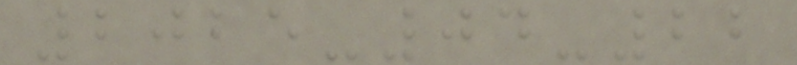2025-04-22
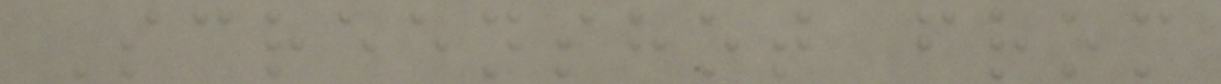Screenshot from
